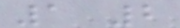1 2
